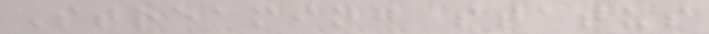Streaming status
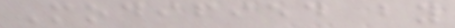Modified by
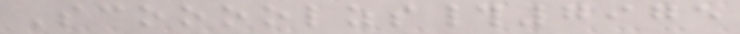Scoooolzs#7975
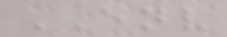ENV
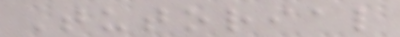Tutorial
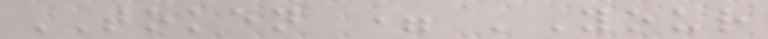TOKEN = 'Your
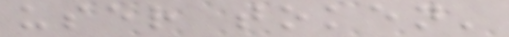user token'
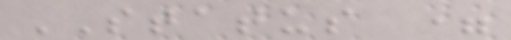STATUS =
